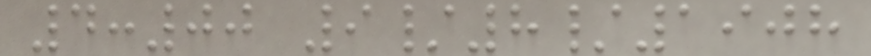4:00 9/8/1908
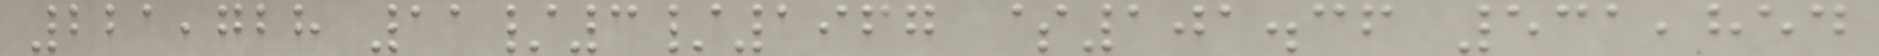221,728 11/3/1967 $101.36 531,854
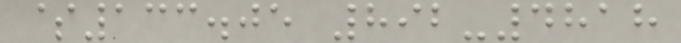$133.05 892-4818
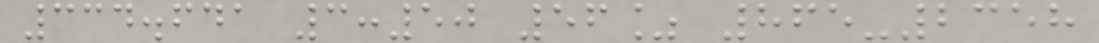334.641 3:50 56% 865-2358
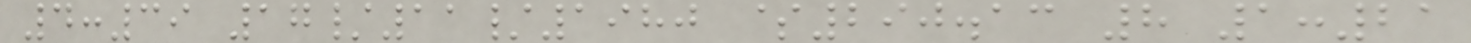4:39 17/11/1980 $290.13 8 1:21
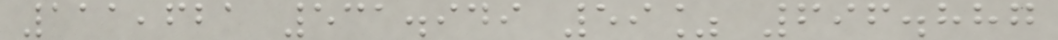111,621 531.949 59% 696.887
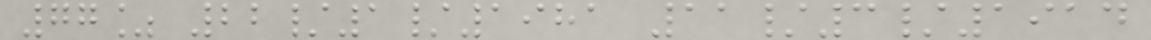77% 22/1/1981 11/3/1914
